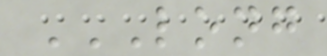LONG
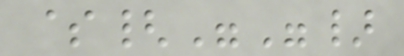${""}
